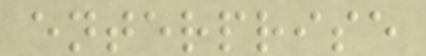enterprise
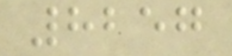8257
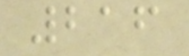216
